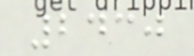2430
